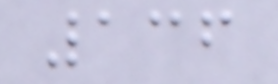136
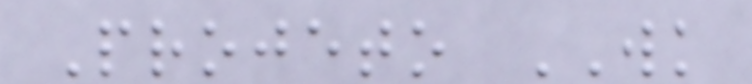Projeto WK
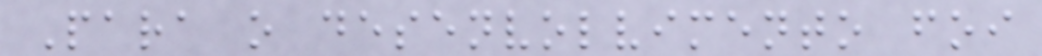Para o desenvolvimento foi
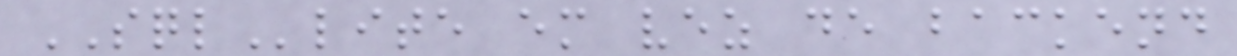SQLlite em vez de backend
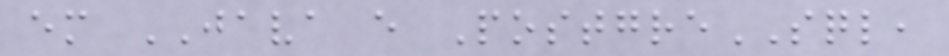em JAVA e PostgreSQL,
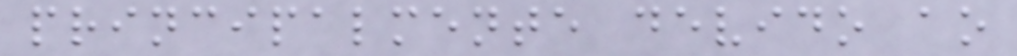principalmente devido ao
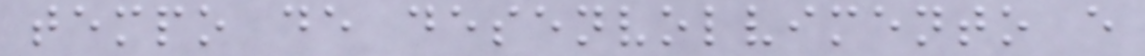tempo de desenvolvimento e
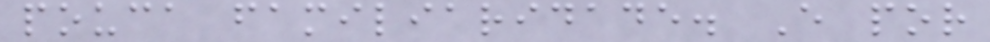pouca familiaridade. E por
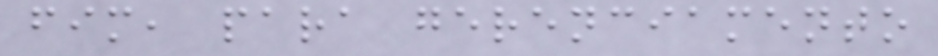fim, para gerenciamento
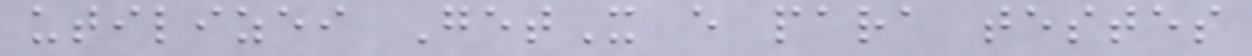utilizei GetX e para testes
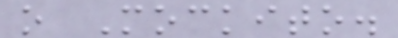o Mockito.
